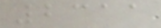2311
